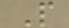P
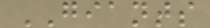GIANTS
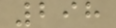298
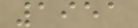1951
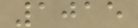1015
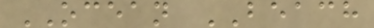OCEAN BEACH
